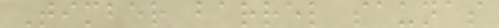Timber barrel saunas
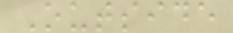Outside
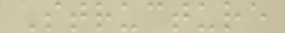Structure
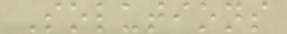Solutions
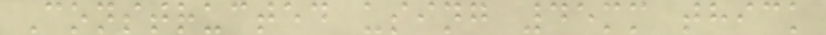Constructed using 45mm thick
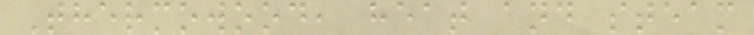Thermowood, heat and steam
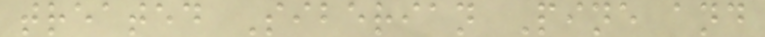treated Siberian Pine and
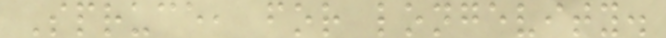Spruce, for longevity.
